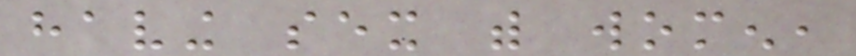having sex with women,
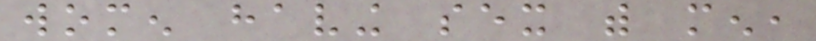women having sex with men,
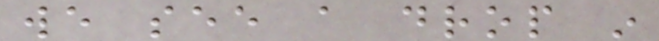we see a drop in
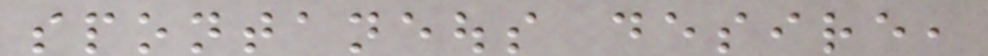spontaneous desire,
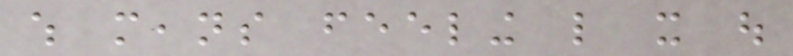which means feeling like it out
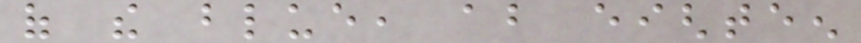of the blue, about eighteen
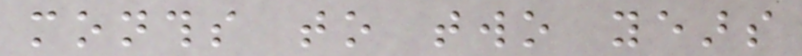months to two years
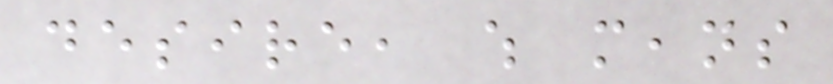desire, which means
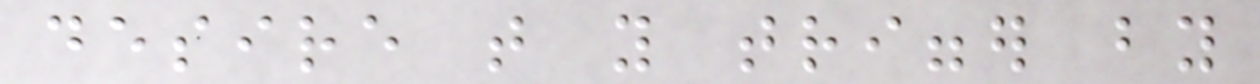desire that you trigger by
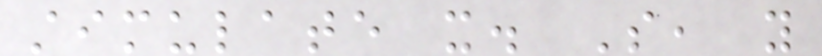stimulate it. So, you
